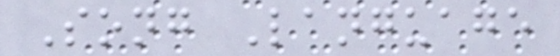Song Language
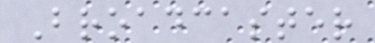Broadcaster
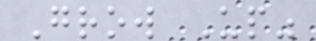Grow Up"
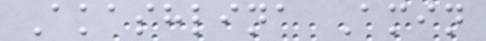Akashlina Amin
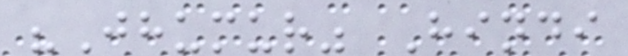"Jhumur" Hindi
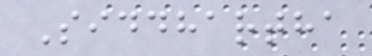Siddhartha
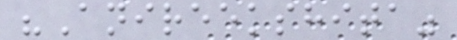"Anireekshita"
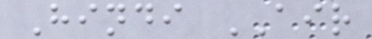Hindi AIR
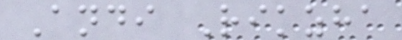Andi Rikzha
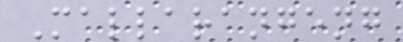Mallarangeng
